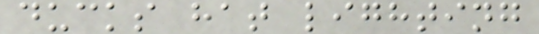ducks hat lighting
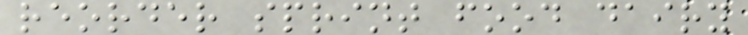reorder sprint food dairy
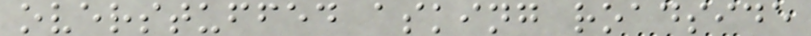overstuffed asking roadside
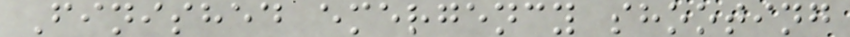Finished emergency shooting
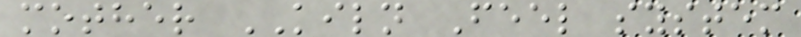mother KILN Feel system
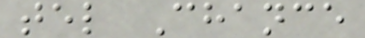tel Chance
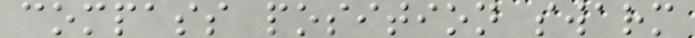compass position swarm
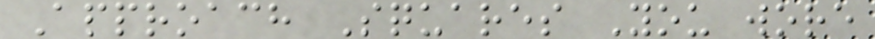Approach Squares You wore
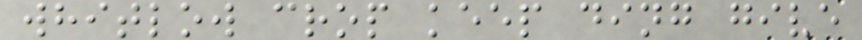whitlow crop keep ding give
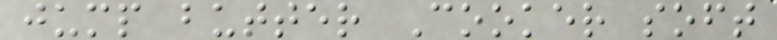jump butter Cooker soft
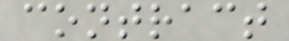contract
